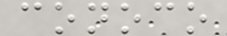conoco
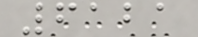6121
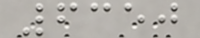6350
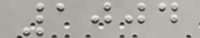1004
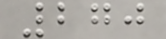270
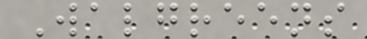Walgreens
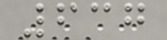637
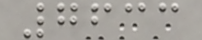7633
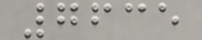7635
